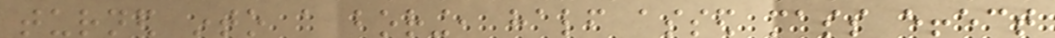turned into a boring, half assed mass effect
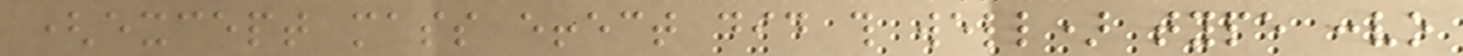(except mass effect did this well) type convo
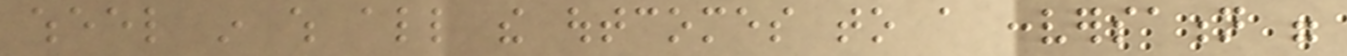wheel in which all the outcomes to a conversation were
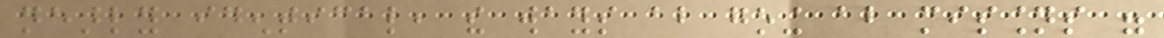nearly identical, the ways about going about missions were
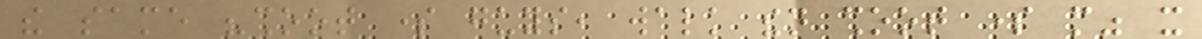the same "shoot some guys, walk then shoot some more" it
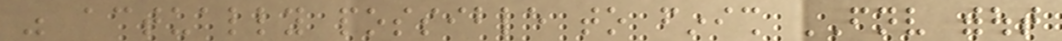was actually possible to finish FNV without
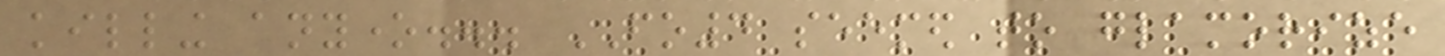killing anyone... FO4 seemed to glamorize
